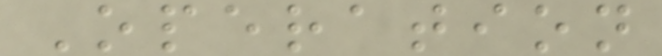Operation
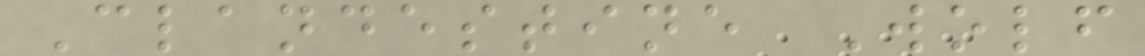Clandestine Wolf
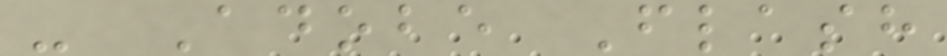- Adobe Flash
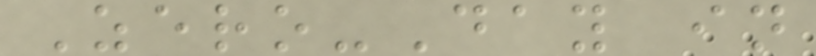Zero-Day in
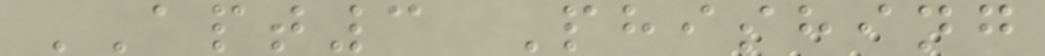APT3 Phishing
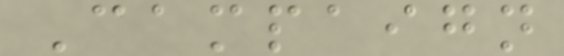Campaign
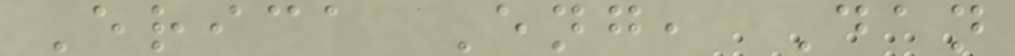Erica Eng, Dan
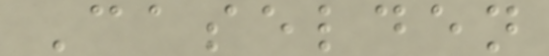Caselden
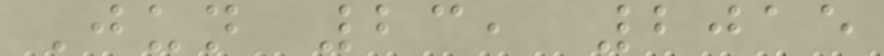Jun 23, 2015
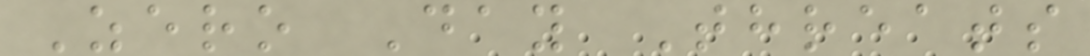Zero Day Threats
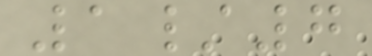1/7
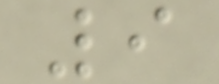9
